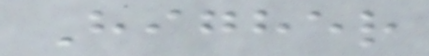Higher
